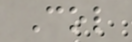Col
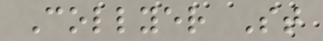Collyer St
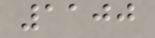1100
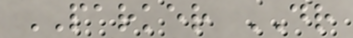PARKER DR
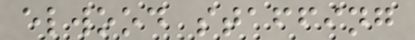elwood staffing
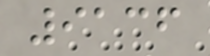9136
